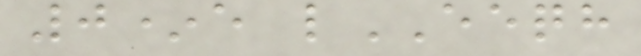0*e lEEQH
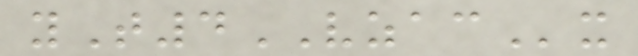yT4VZACx
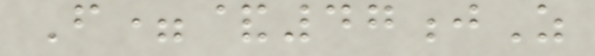F=&47jZ
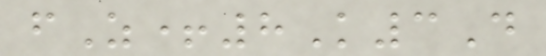fZ+8K3D
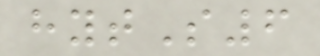hytS6
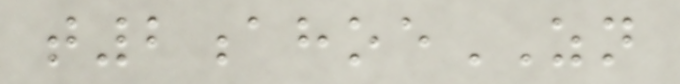t2ahoeZN
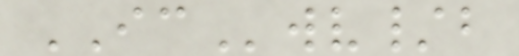ICwv/b
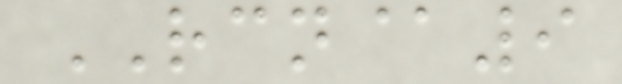RCN@9
